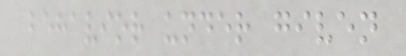behavior under given
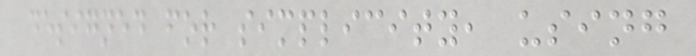designed for simplicity, using
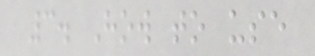3. How to use
